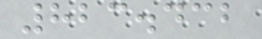823.432
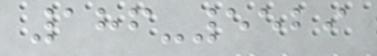186-5529
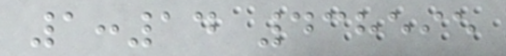1:14 438595
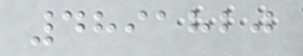4891820
